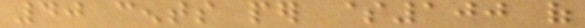40 cents per $100 of
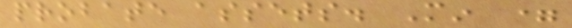probate assets. Min =
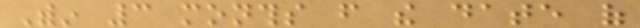Within 3 months from the date of
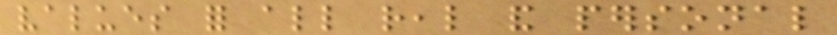values for all real and personal
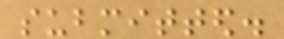submitted.
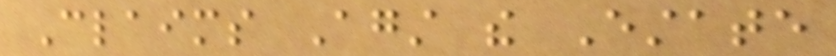Claims Against the Estate
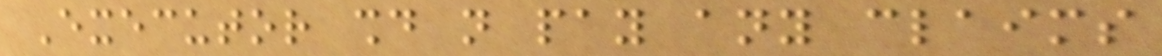Executor should not pay any claims
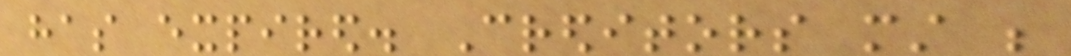has expired. Creditors must be
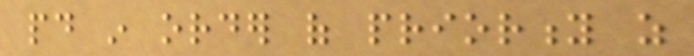paid in order of priority as
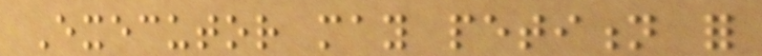Executor may petition for
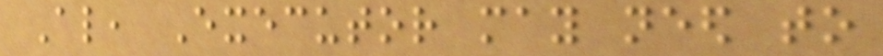Also, Executor may need to
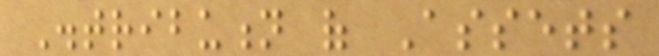Distribution of Assets
